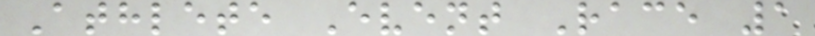Athlete Event Race 1
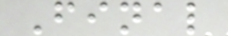Final
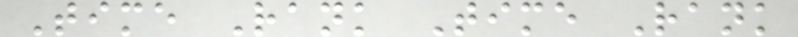Time Rank Time Rank
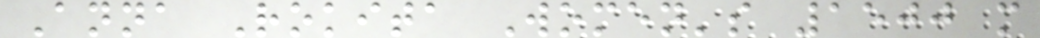Anna Rokita Women's 1500 m
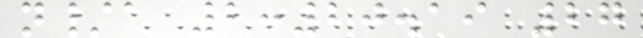n/a 2:20.19 27
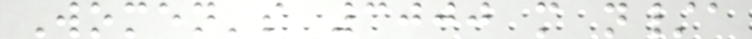Women's 3000 m n/a
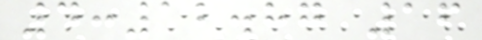4:12.87 16
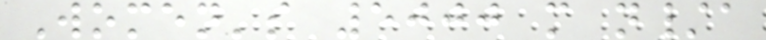Women's 5000 m n/a
